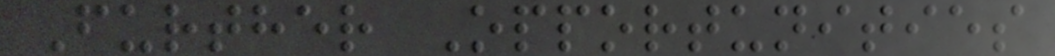Further Opportunities
